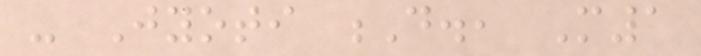- Jyoti D., M1
